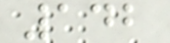142
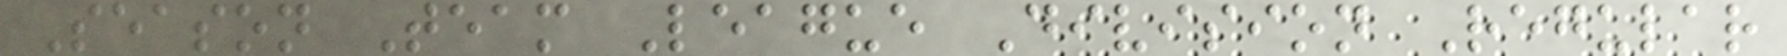Season Team League Division Regular
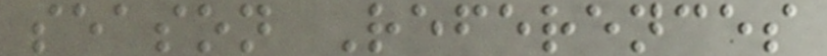season References
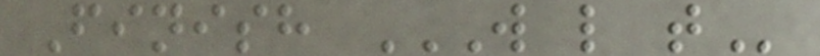Finish W L T
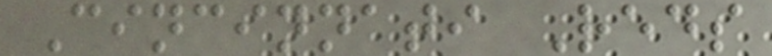Cincinnati Reds
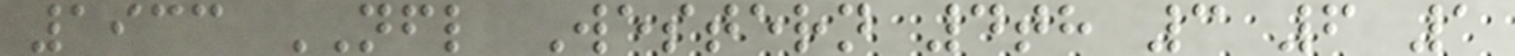1933 NFL Western 4th 3 6 1
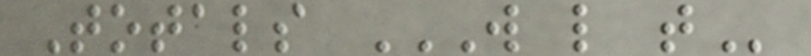Totals W L T
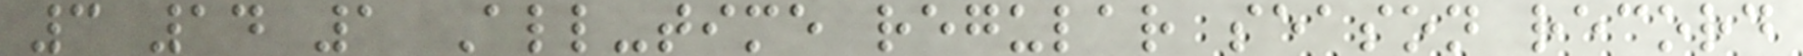3 14 1 All-time regular season record
